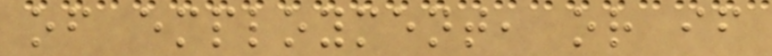of employment, or if
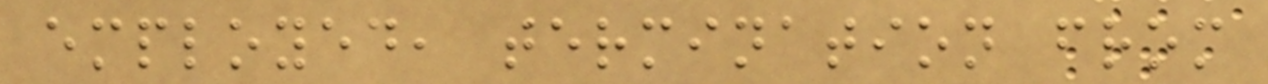employed, termination from
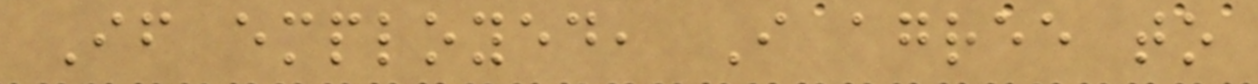If employed, I agree to
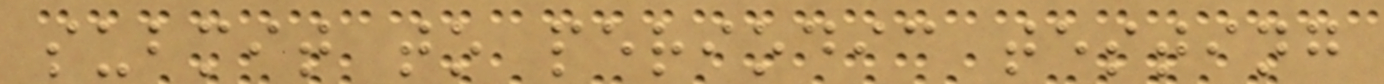submit to periodic testing
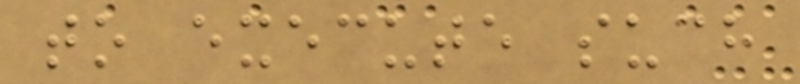to execute such
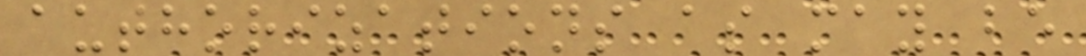authorizations as may be
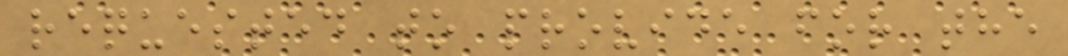requested to provide for the
